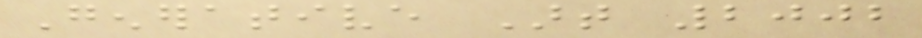Generative Art 2002
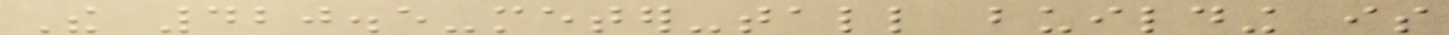The 420.5-meter-tall building is
